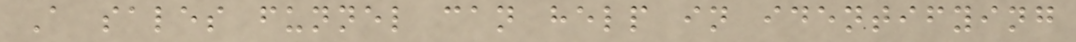A sales funnel can help in identifying
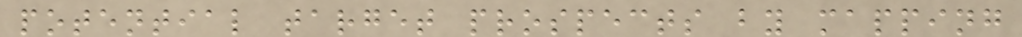potential target prospects by mapping
